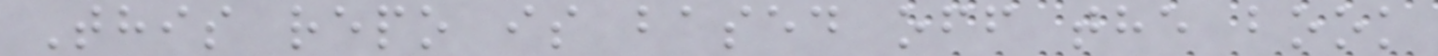This repo is based off the book
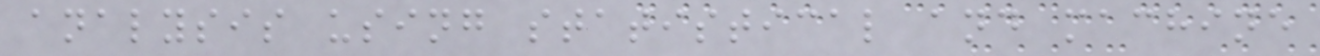analysis using statistical and machine
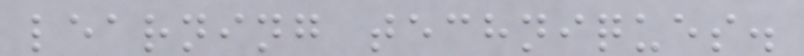learning techniques.
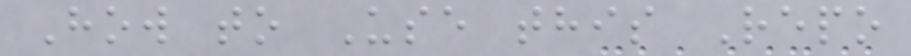How to Use this Repo
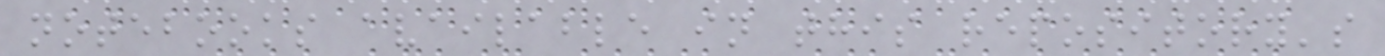notebooks available in this repository's
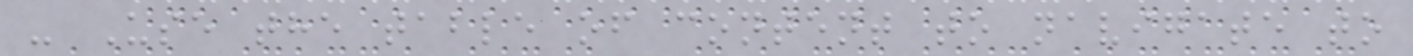- Use the table of content to navigate to
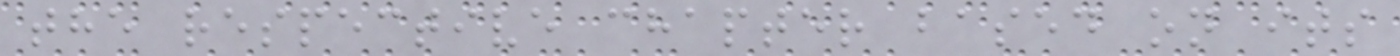the respective chapter based on its
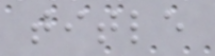title
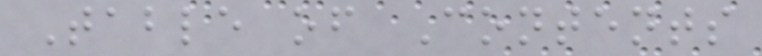Table of Contents
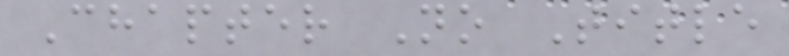Chapter No Title
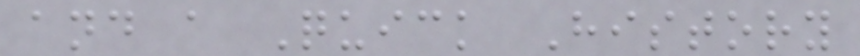and a Quick History
